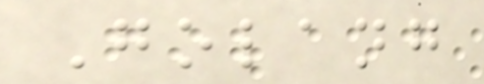Golang
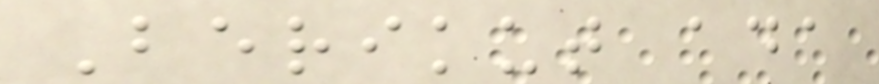Berikut ada
